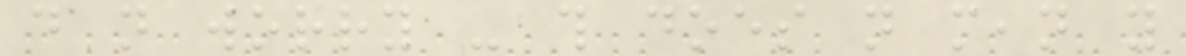do not worry - this does not mean you
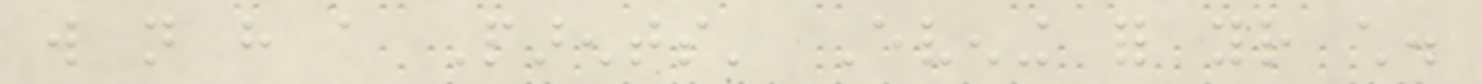will not have a Parents' Evening for your child.
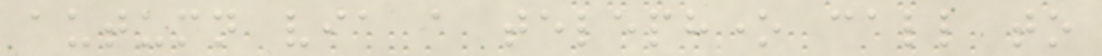autumn via a telephone call to
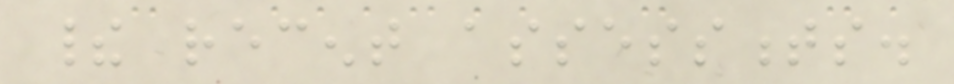their recent assessments.
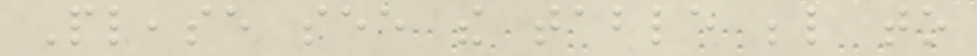Please see the table below to
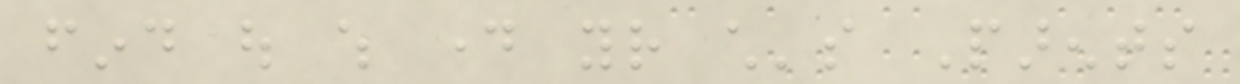find out which day your child's Parents
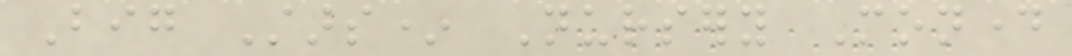Big Stars* Nursery Monday
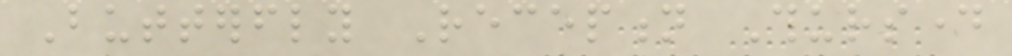Butterfly Reception Thursday
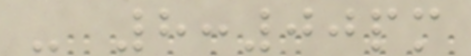- 8:00pm
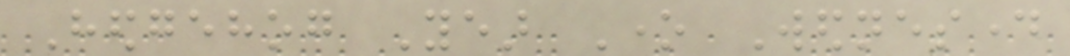Hedgehog Year One Wednesday
